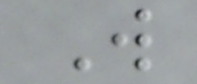W
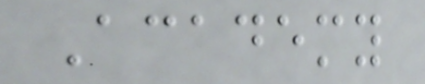Academy
